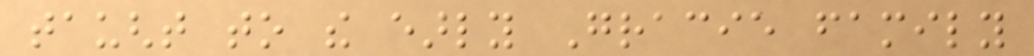taught to the early Gracie family
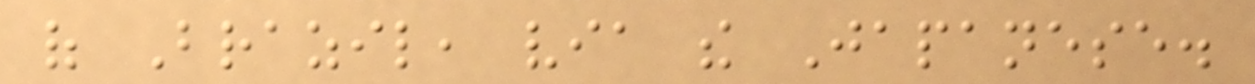of Brazil, via the Japanese.
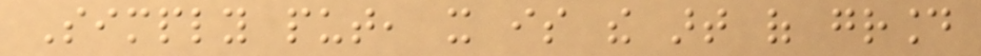Simply put, it is the art of ground
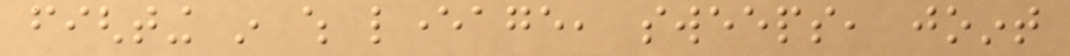fighting in which leverage, sweeps, joint
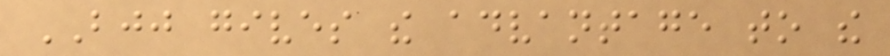BJJ gives the advantage to the
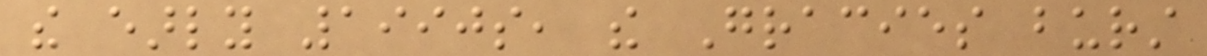the early 1990s, the Gracies burst
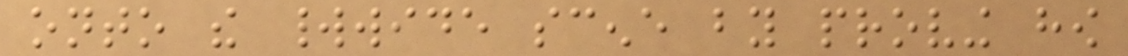onto the worldwide scene by proving how
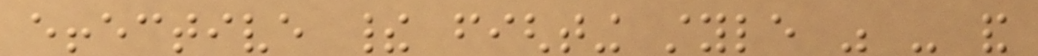effective their fighting style was - and
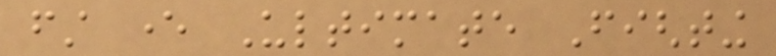first ever Ultimate Fighting
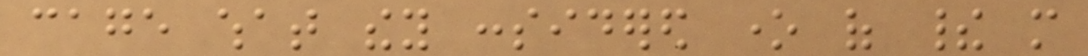cage what they considered one of their more
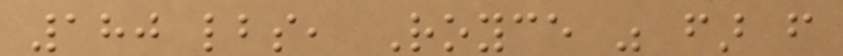180 lbs, Royce was far from
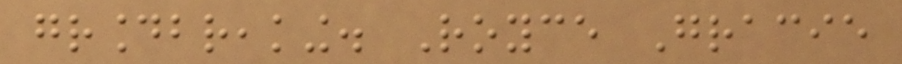groundbreaking. Royce Gracie
